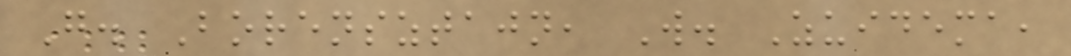G. Borensztajn, W. Zuidema,
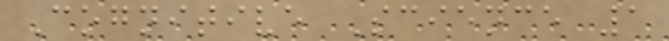Cognitive Science 1
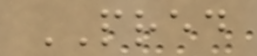PRED
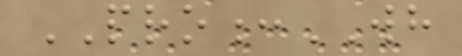PRO:WH
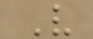V
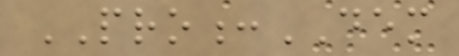PRO:DEM
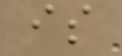is
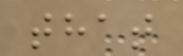that
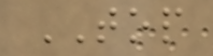TOP
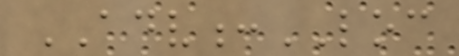ADV:LOC
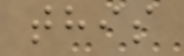this
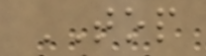TOP
